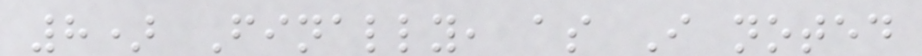8) Finally, as I noted
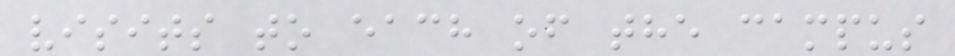visits to each of the campus
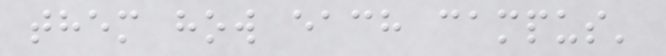them how each campus'
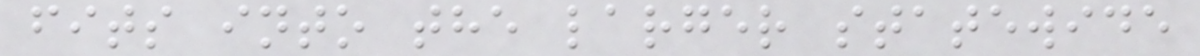fits into the larger statewide
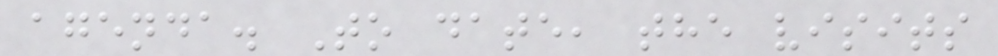agenda. To date, the visits
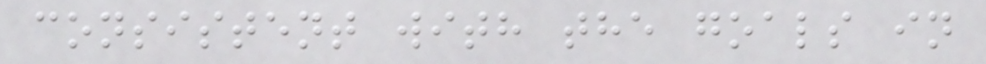consistent with the goals in
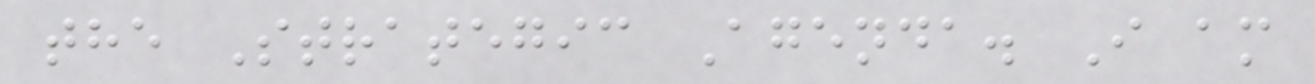the Strategic Agenda. I am
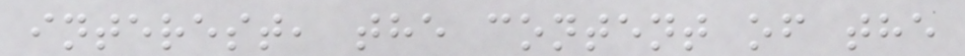interest, the content of the
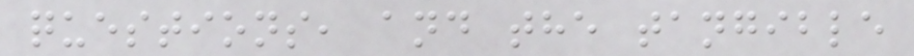questions, and the tangible
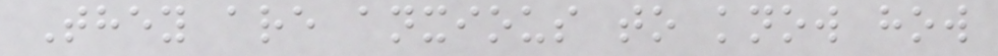They are anxious to know how
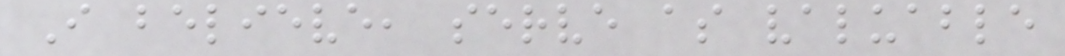I believe, serve as valuable
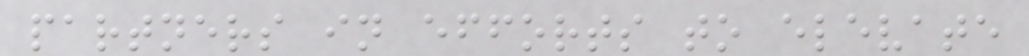partners in efforts to elevate
